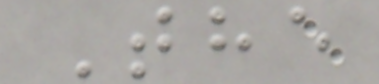The
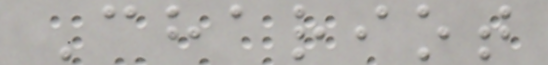Chariot
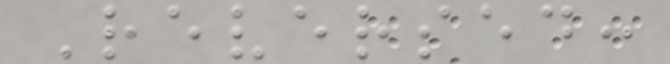Reversed:
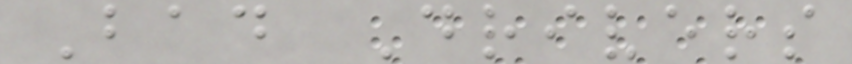Bad Drivers
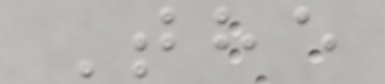The
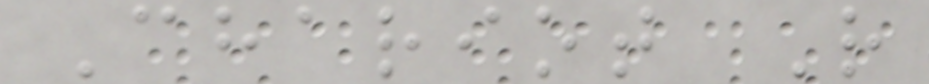Chariot R
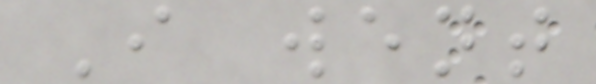I went
